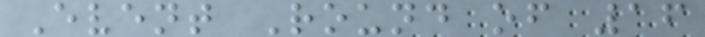Event Round of 16
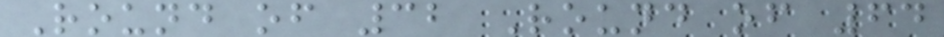Round of 32 Round of 64
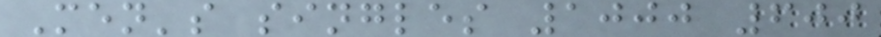Men's singles 1000 600
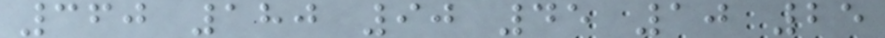360 180 90 45 10 25
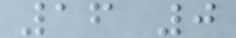16 0
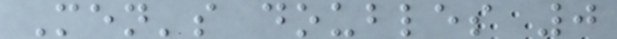Men's doubles 0
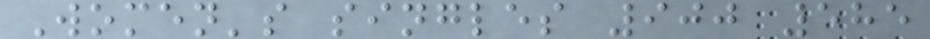Women's singles 900 585
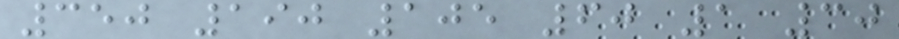350 190 105 60 1 30
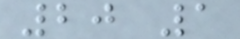20 1
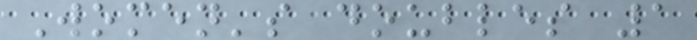Women's doubles 1
